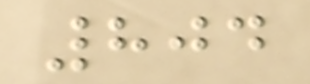804
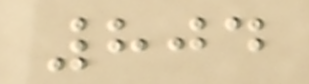804
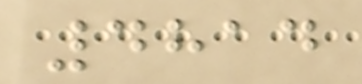4814
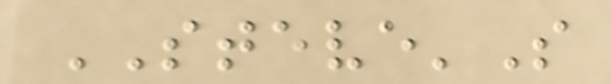STEVE'S
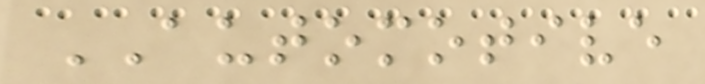AUTOMOTIVE
